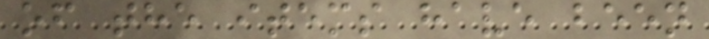of the items have been
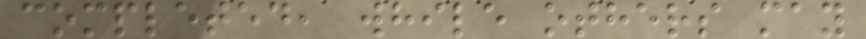completed, while others may
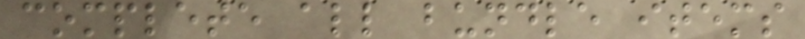complete all bundle items
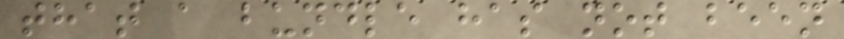that a bundle has not been
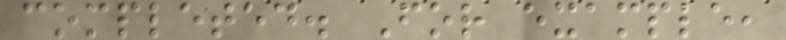completed. For example,
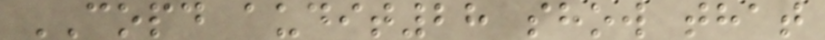COPD audit28 show that
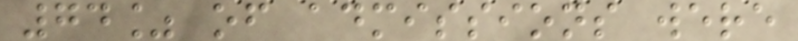74% of admissions were
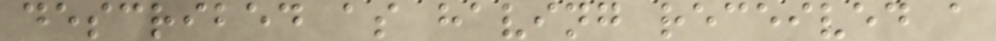described as having received a
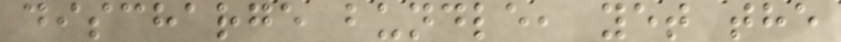discharge bundle, yet the
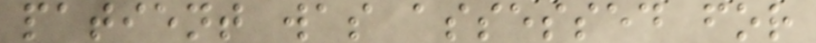patient was assessed for
